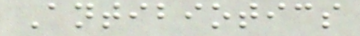Antibiotics
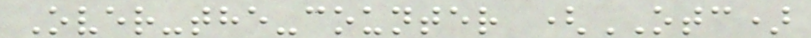Over-the-counter (OTC)
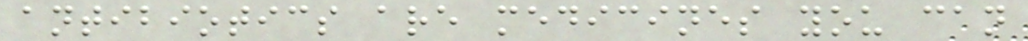antibiotics are medicines you can
